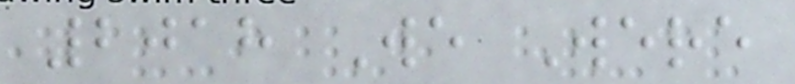2018 We Were
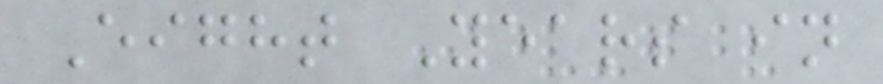Eight Years in
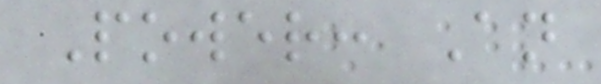Power: An
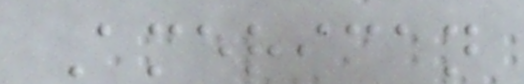American
